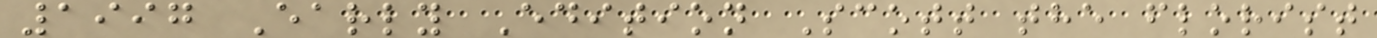1997 Early Edition Scott the florist
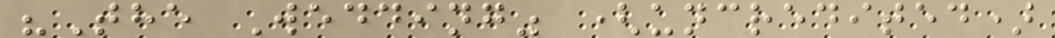"The Wedding" (uncredited)
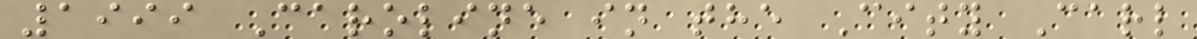1999 Caroline in the City Carl
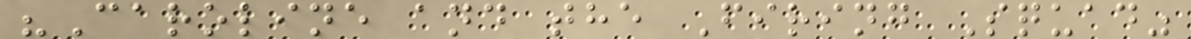"Caroline and the Firing Squad"
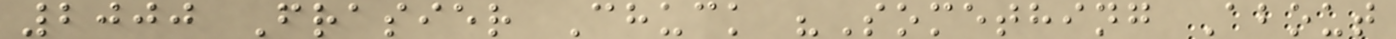2000 Frasier Chuck "Something About
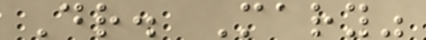Dr. Mary"
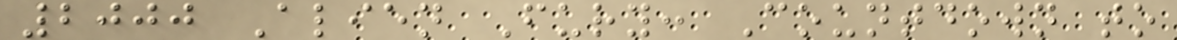2000 Alien Fury: Countdown to
